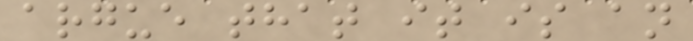argue that it is an
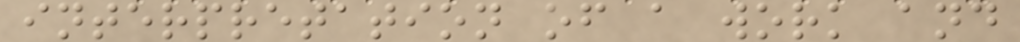interpretation of a work and
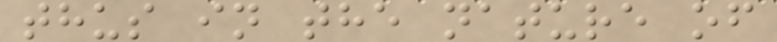thus in the nature of
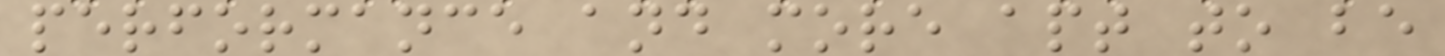performance and more apt to be
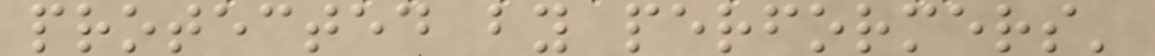protected by performers'
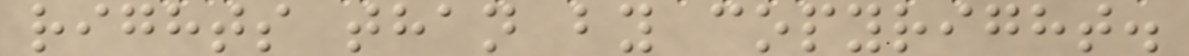rights than by copyright.
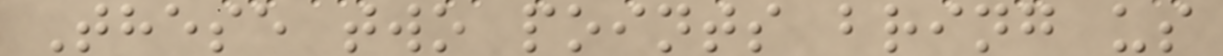These two points bring us
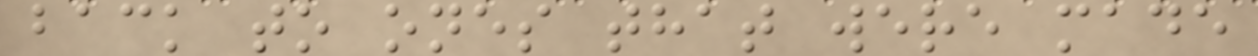back to ones that were made
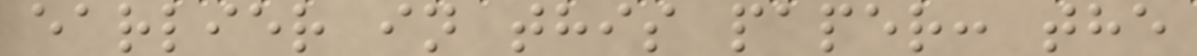earlier in this paper: the
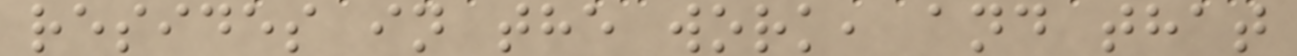resides in the work, and that
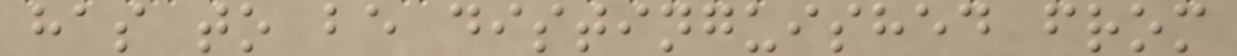has to be distinguished from
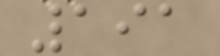191
